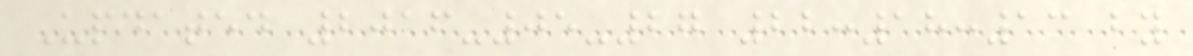Updated 2016-05-27 22:18:13 by
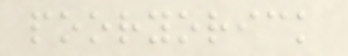pooryorick
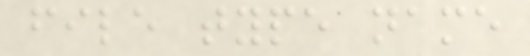file type name
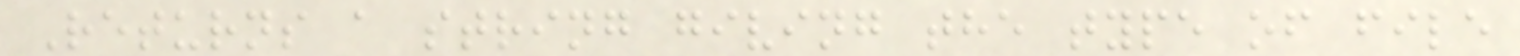Returns a string giving the type of file
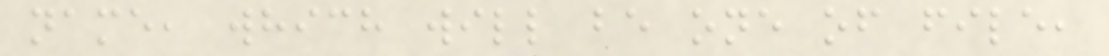name, which will be one of file,
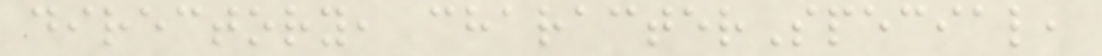directory, characterSpecial,
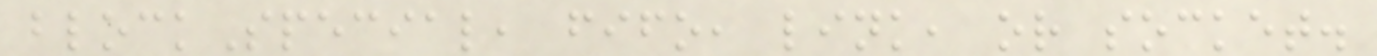blockSpecial, fifo, link, or socket.
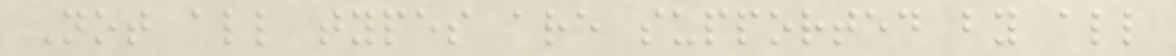Not all types are supported by all
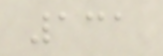131
